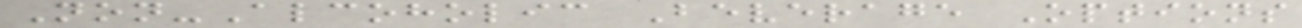Non-Alcoholic Beverage Options
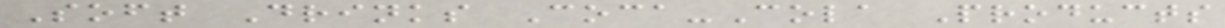Soft Drinks Coca-Cola Products
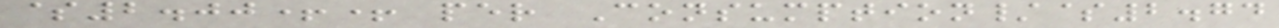$2.00++ per Consumption/$2.74
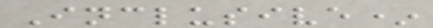Inclusive*
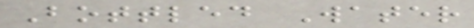Bottled Water
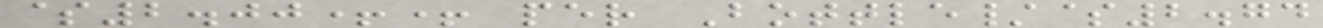$2.00++ per Bottle/$2.74
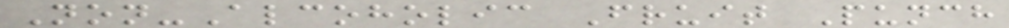Non-Alcoholic Fruit Punch
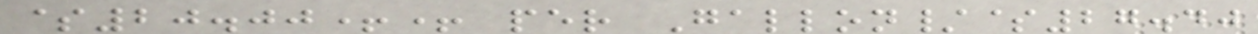$20.00++ per Gallon/$27.40
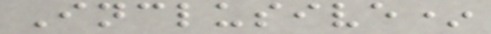Inclusive*
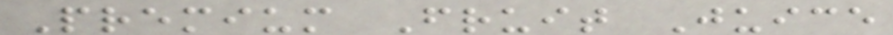Premium Fruit Juice
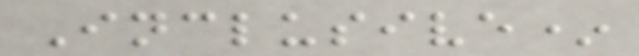Inclusive*
